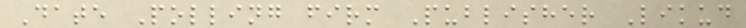Date Polling firm Publisher Likud
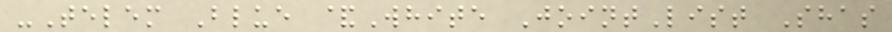-Telem Blue &White JointList Shas
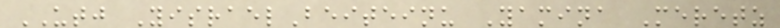UTJ YisraelBeiteinu Yamina Meretz
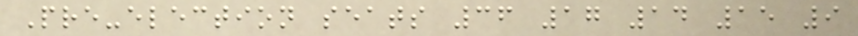Pre-election seats 36 17 14 15 9
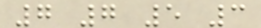7 7 5 3
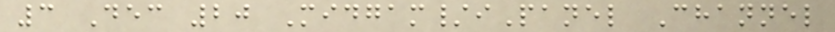3 Dec 20 Midgam/iPanel Channel
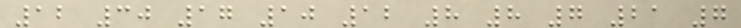12 30 17 10 12 8 8 7 21 7
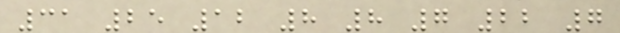31 25 12 8 8 7 22 7
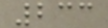233
